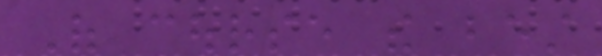Of course the best
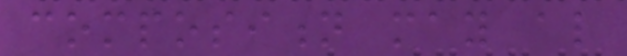composition may also
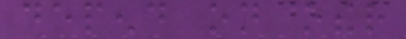depend on other
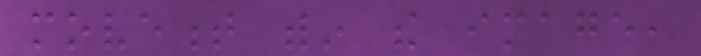movement within the image,
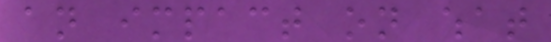an impact on what
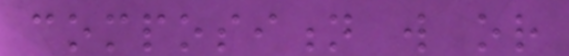composition will or
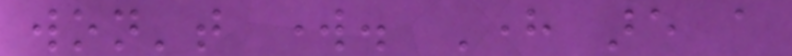won't work. Here are a
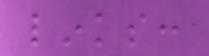links:
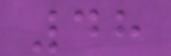48
